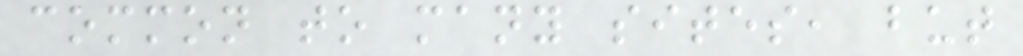common to many sites, but
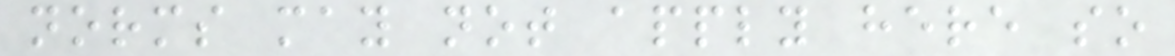norms may not apply here so
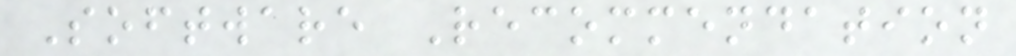Software Recommendation
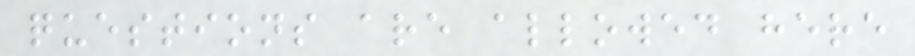questions are allowed here
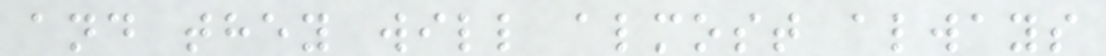and they will almost always
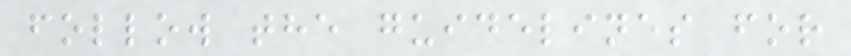follow the guidelines for
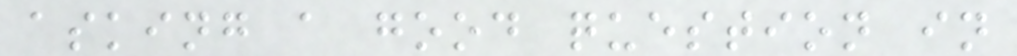asking a good question in
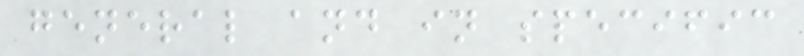general and in specific
